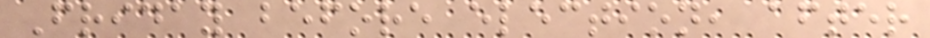Friday before election, after
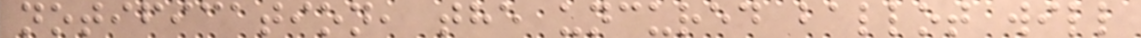notification, the uncured ballot will
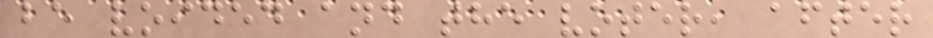be voided and the voter, after
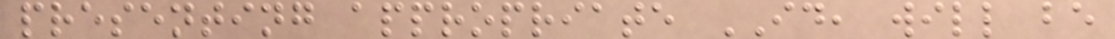presenting appropriate ID, will be
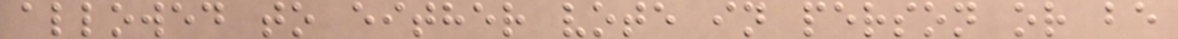allowed to either vote in person or be
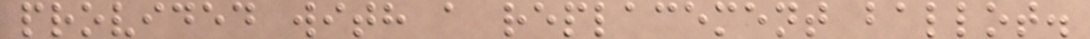provided with a replacement ballot.
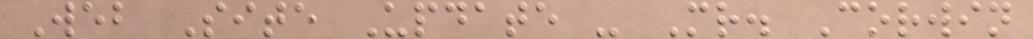Web Site Update - Mr. Corwin
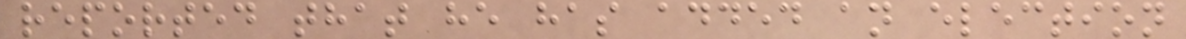reported that he has added an election
